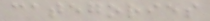categories
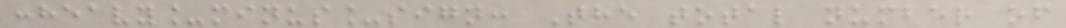:heavy_minus_sign: The total number of
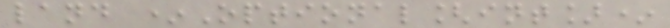land *Optional[int]*
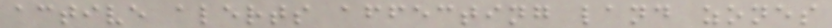active alerts affecting land zones
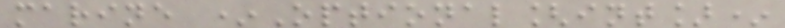marine *Optional[int]*
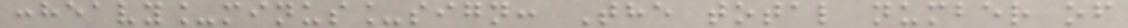:heavy_minus_sign: The total number of
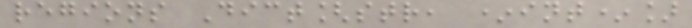regions Dict[str, *int*]
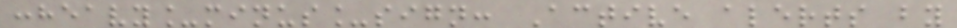:heavy_minus_sign: Active alerts by
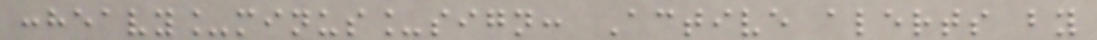:heavy_minus_sign: Active alerts by
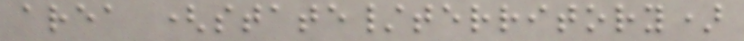area (state/territory)
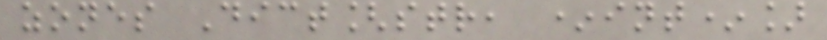zones Dict[str, *int*]
